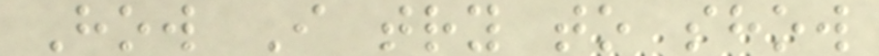How I try to show
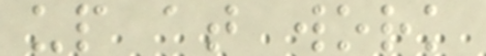up at work
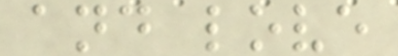and love
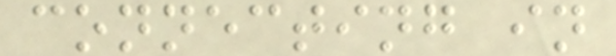connecting in
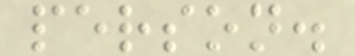person.
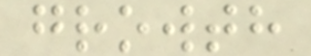growth
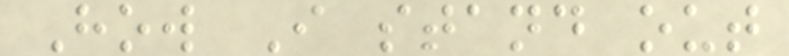How I stand out
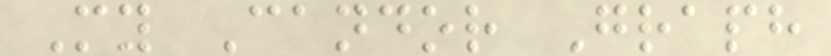My Candor Graph
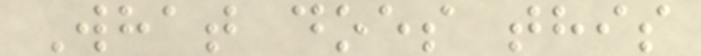What does this
